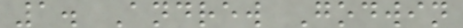1. Andrew Godwin
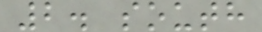2. south
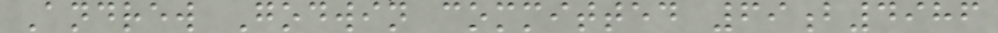Andrew Godwin committed 69b4986
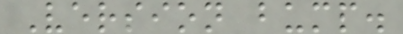Version bump.
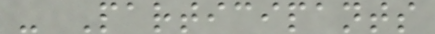- Participants
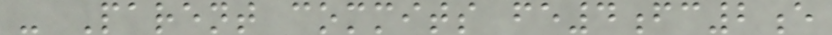- Parent commits fe4fc2e
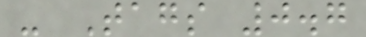- Tags 0.7
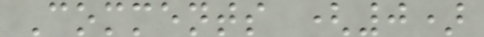Comments (0)
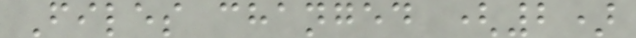Files changed (2)
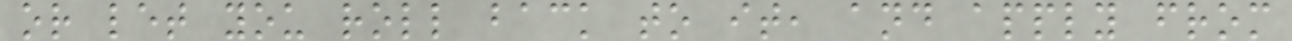or let you roll back to it, and apply from
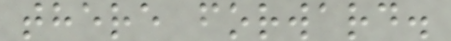there forward.
